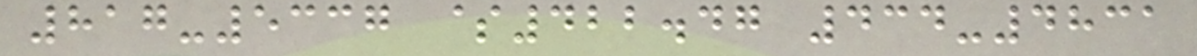817-5337 $422.47 434-4831
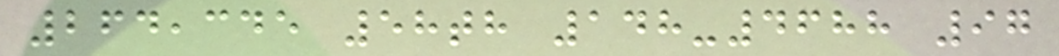264,345 58th 148-4688 97
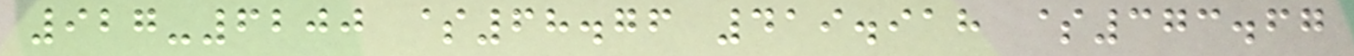927-6200 $68.76 419.918 $373.67
